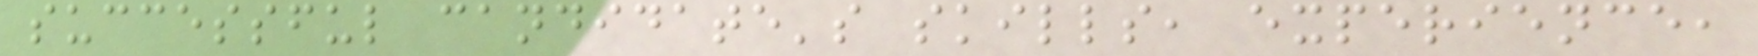successful candidate's skills, experience,
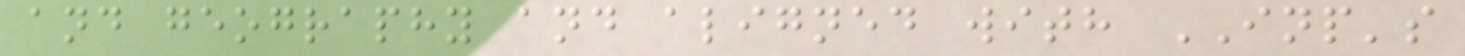and geography and aligned with INP's
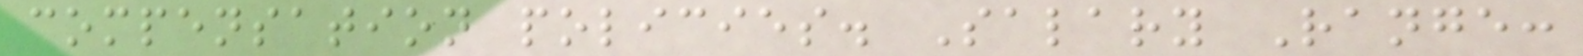compensation policies. Salary Range:
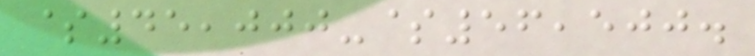$45,000-$56,500.
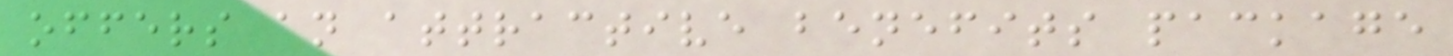offers an attractive benefits package
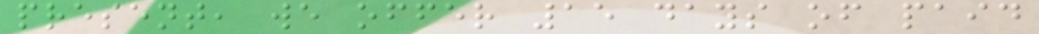present, we offer 15 days of paid
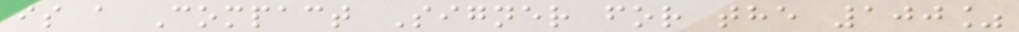is a Compact Signer for the 100%
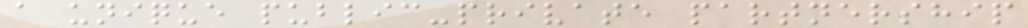a unique public-private partnership
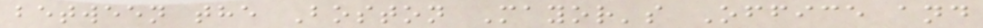between the Boston Mayor's Office and
